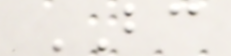BC
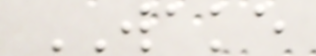WAKE
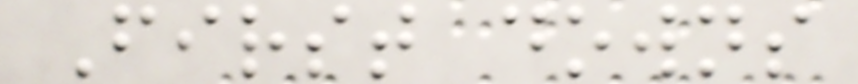First downs
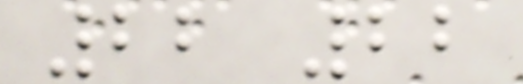22 22
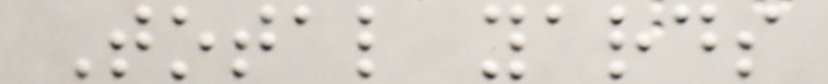Total yards
